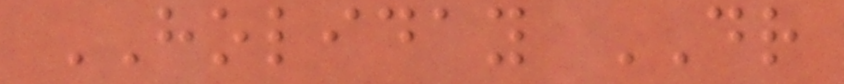HOLIDAY DR
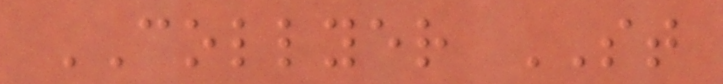COLLYER ST
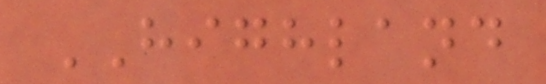HIGHLAND
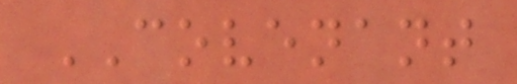COVENANT
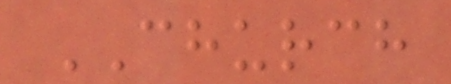CHURCH
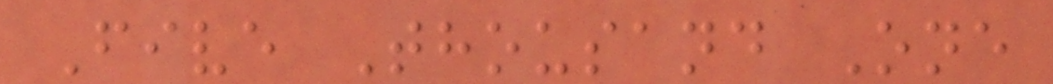Five Thousand One
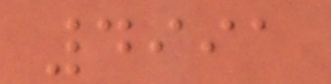4991
